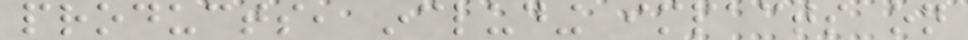products, including impacts on
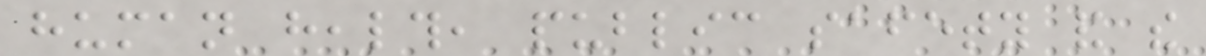human health, public safety and the
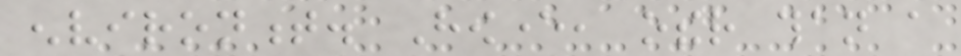environment. However, other than a
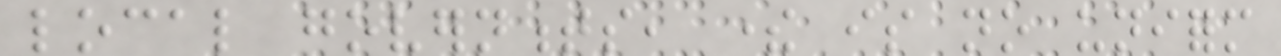local governments, there is no uniform
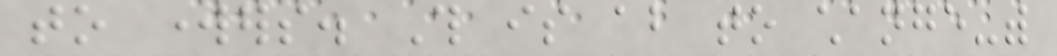to workers. This is about to change-with
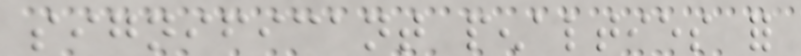significant penalties for
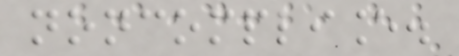noncompliance.
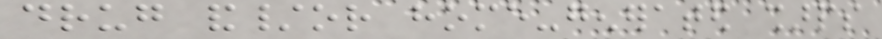drug and/or home-generated sharps
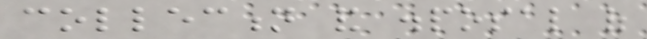collection and disposal of
